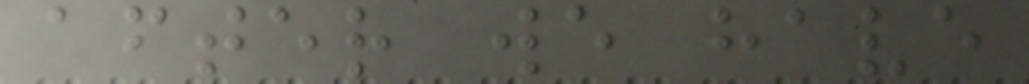after we have
